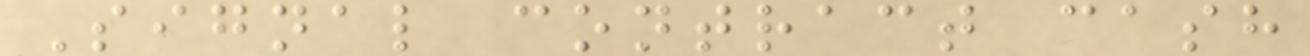Signal contract cash
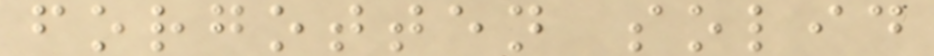forgotten solid
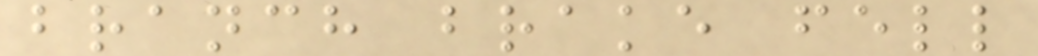branch brake fell
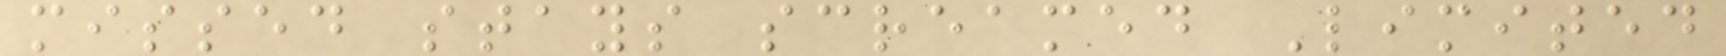missed stays screamed Limited
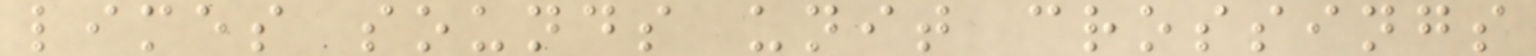limes sounds unit crossings
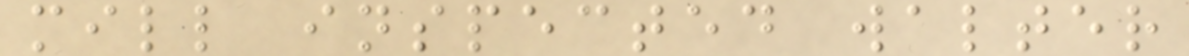mill inspected walter
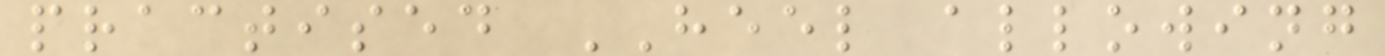practised HEEL allowing
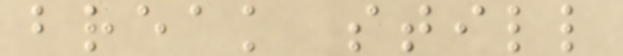break still
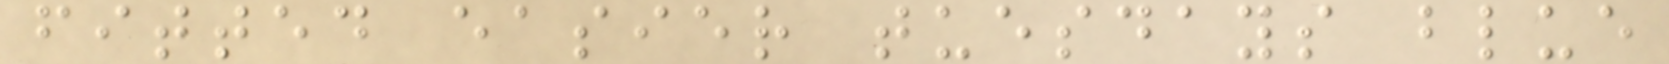fitted easier tuesdays blue
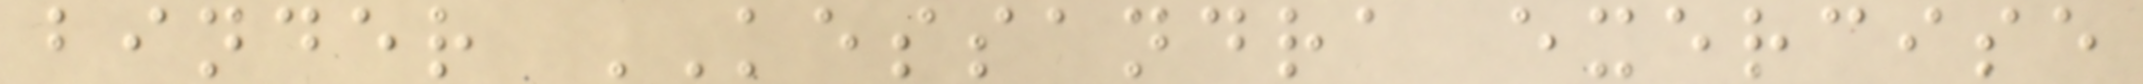binder KESSANDRA exercise
